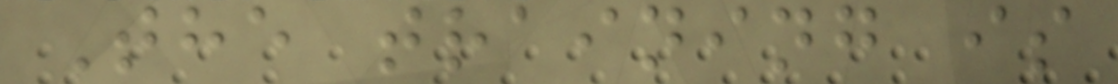The training is
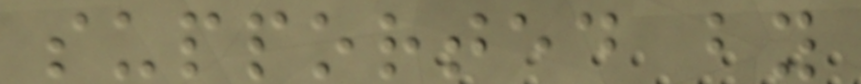supported by
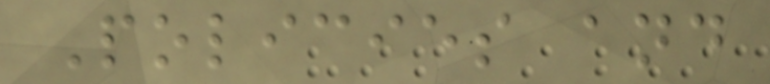Policies and
